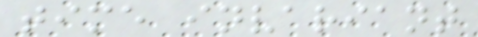time invariant
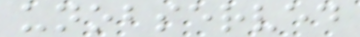unobserved
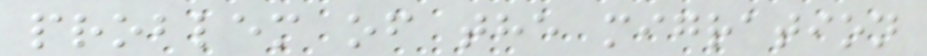problem of the migration
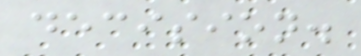decision.
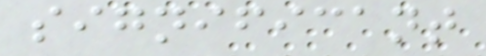significant
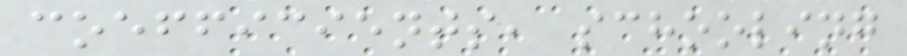coefficients, schooling
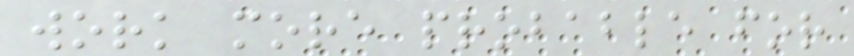work more probable for
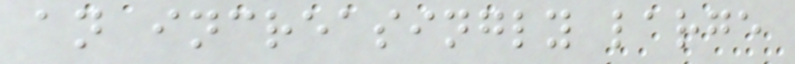an increasingly large
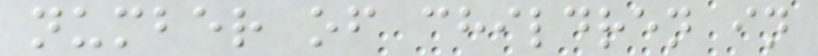number of children in
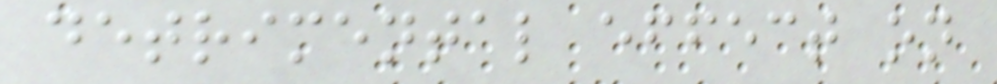detrimental effect on
